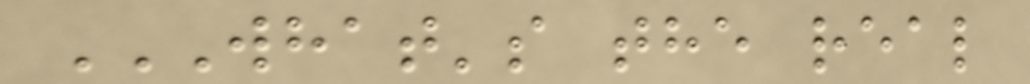WHAT'S THE REAL
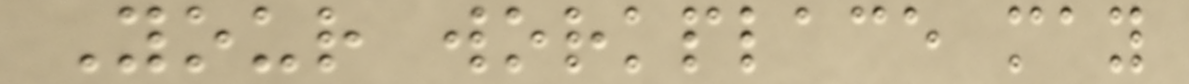Your workplace may
